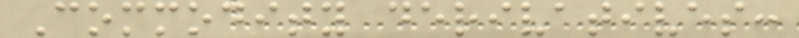Commodity derivatives:
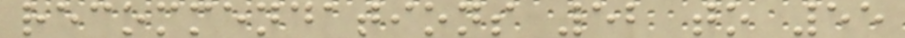recommendations 52 to 55
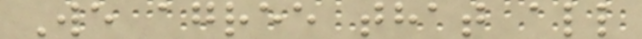We agree that all
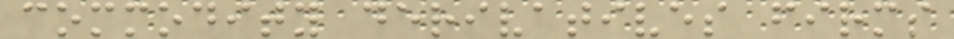commodity derivatives firms
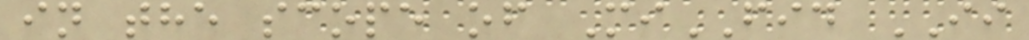in the scope of MiFID II
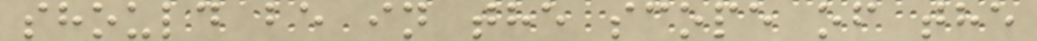should be in the scope of the
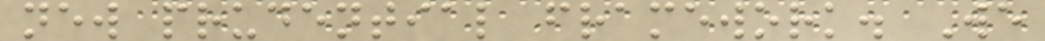new prudential framework. We
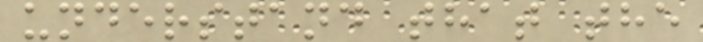understand that the
